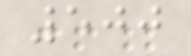500
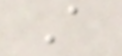A
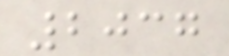2037
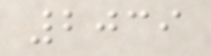2039
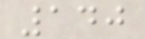140
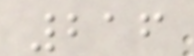216
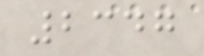2347
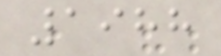1988
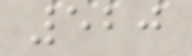520
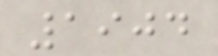1904
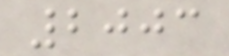2003
